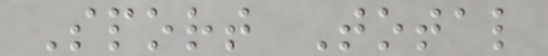Sport Total
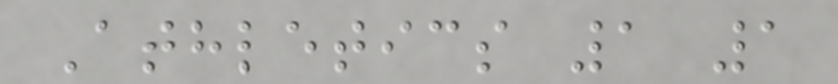Athletics 1 1
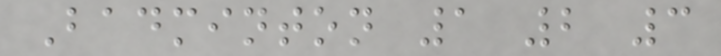Badminton 1 2 3
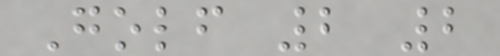Golf 2 2
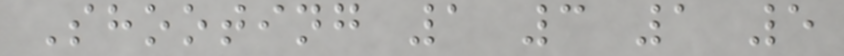Shooting 1 3 1 5
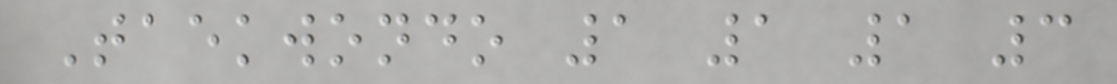Taekwondo 1 1 1 3
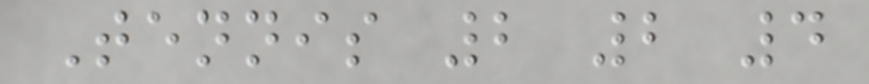Tennis 2 2 4
